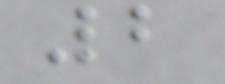2
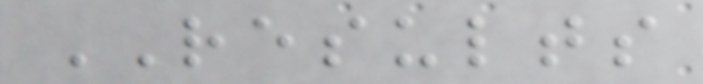RESULTS
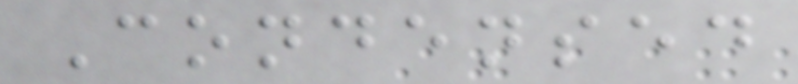Condensed
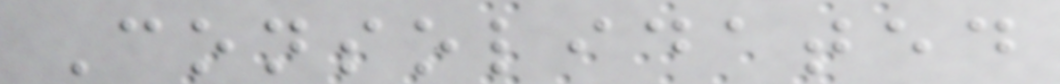Consolidated
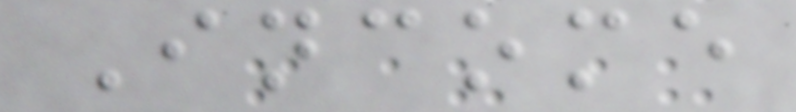Income
